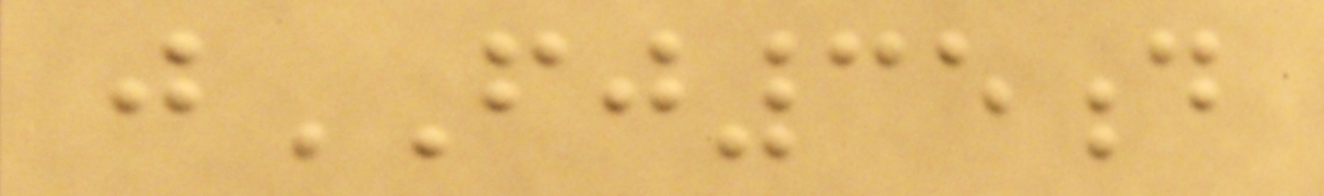jFJ35d
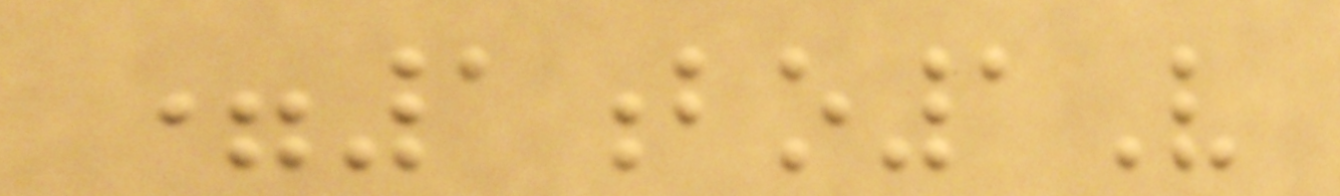=1bo1V
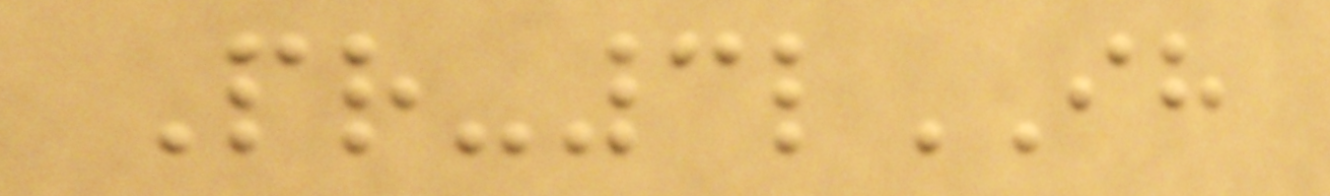Pr-3lIH
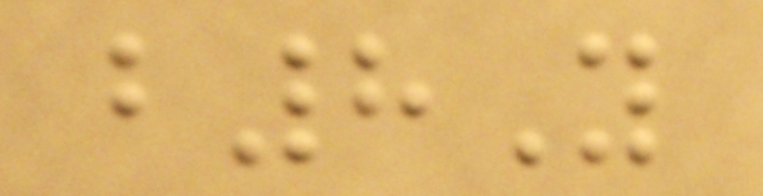b8Y
